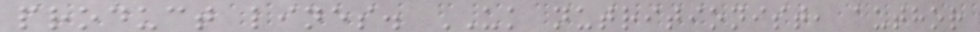product lines. UK nutritionist, author
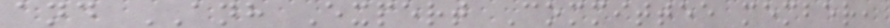and ANH Expert Committee member,
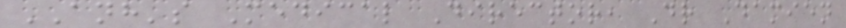ANH's Medical Director, Dr Damien
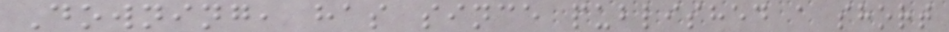Downing, has since published a short
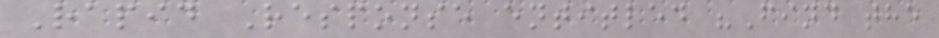Rapid Response entitled "Find the
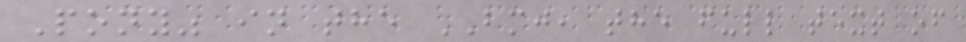Pony" in the BMJ, the full text of
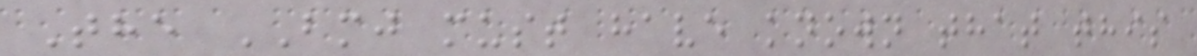The BMJ must have known that this
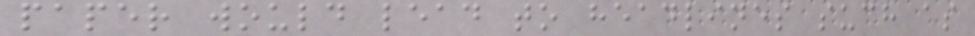paper would lead to headlines such as
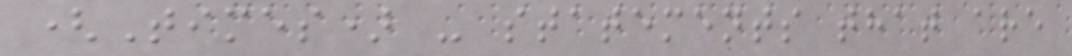(Times) - statements that are
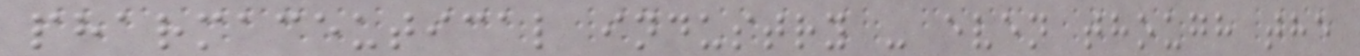pharmaceutical industry - even though the
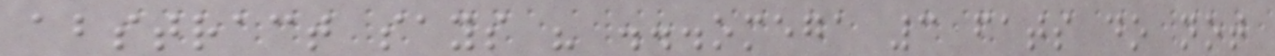abstract says " ...omega 3 fats do not
